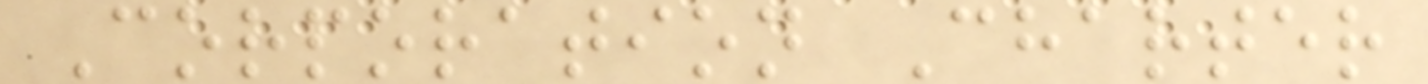Corporation Charter
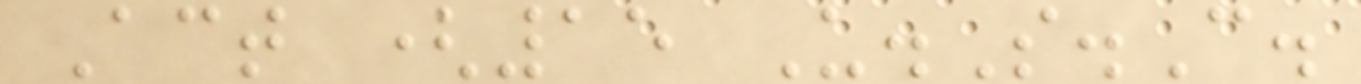Act (15 U.S.C.
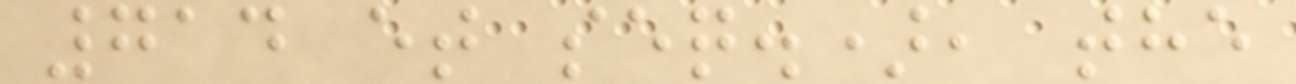714 et seq.), the
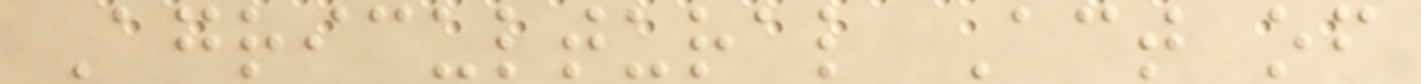Agricultural Act of
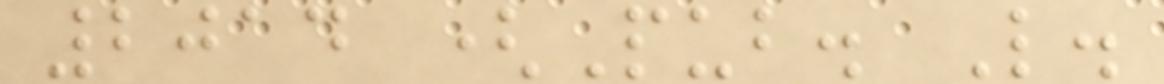2014 (Pub. L.
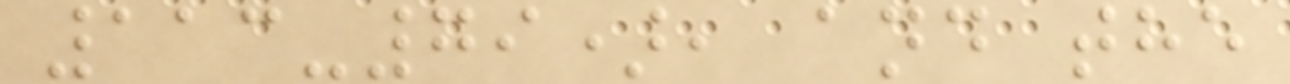113-79), and the
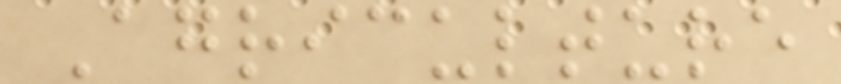Agriculture
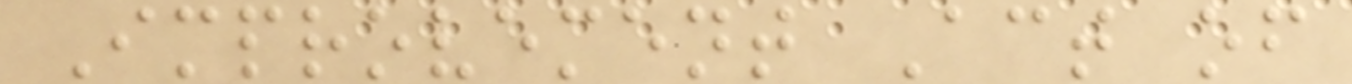Improvement Act of
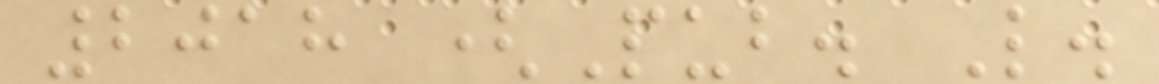2018 (Pub. L.
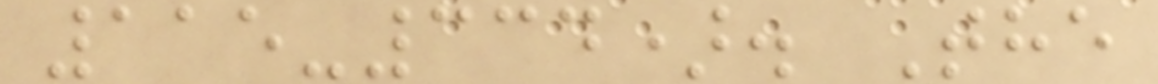115-334). The
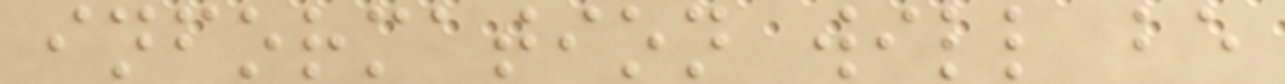information will be
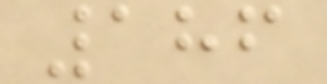186
